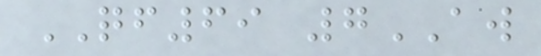QF69 7AW
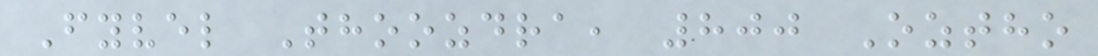Fyvel Thoozdra, 800 Oztho
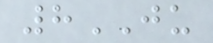8JU
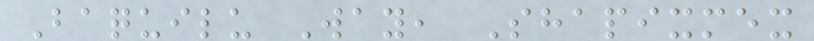Baquilu Way, Shapixmex
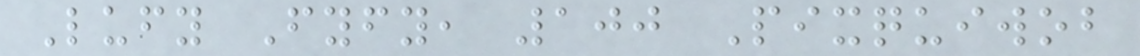Lufy Fyfy, 100 Pixquiwob
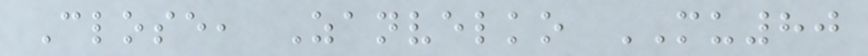Close, Zanvelko MU80
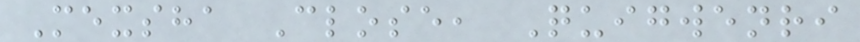Mexsha Close, Quigwenri
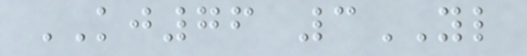KJ76 3YL
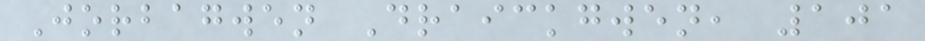Jorbagwen Draickgwen, 101
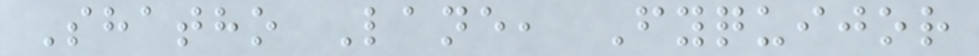Shatho Lane, Fyquijor
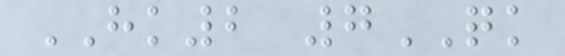HK2 7QK
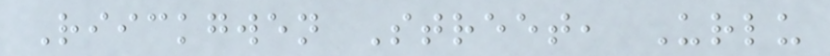Riickgwen Street, Urlu
